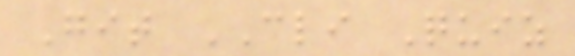Git CLI Quiz
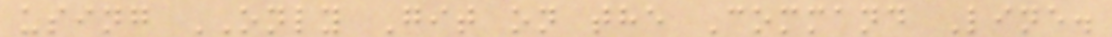using ONLY Git on the Command Line.
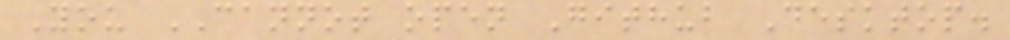You CANNOT open Github Desktop.
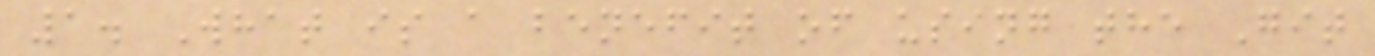1. What is a benefit of using the Git
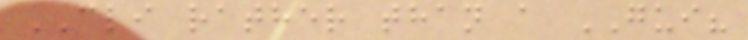CLI rather than a GUI?
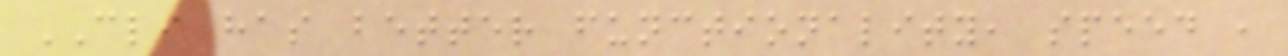CLI has better functionality, speed ,
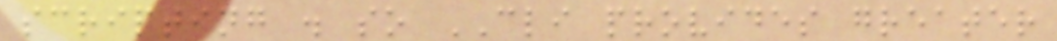scripting . so CLI provides greater
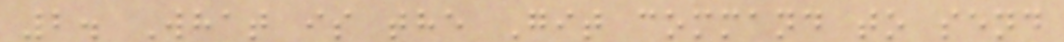2. What is the Git command to send
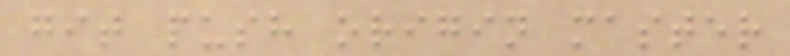git push origin master
